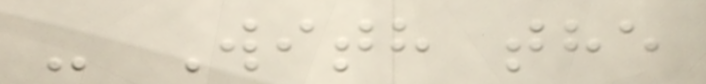- With the
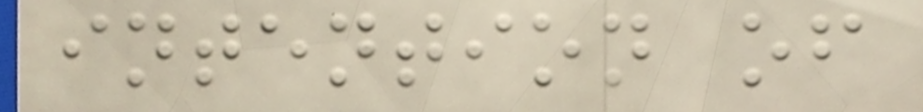intention of
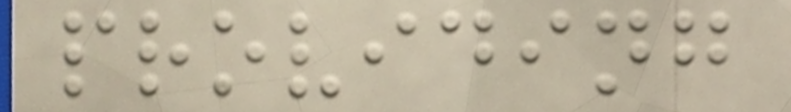providing
